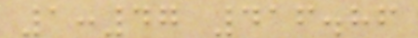1:47 416.86
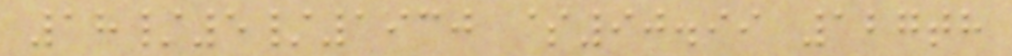18/5/1930 $90.99 127th
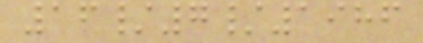16/7/1986
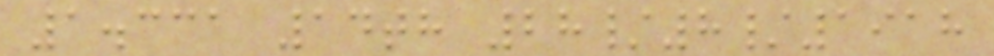1.331 14th 28/8/1918
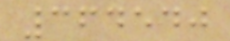364540
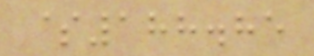$188.85
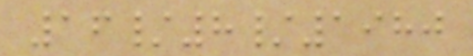16/8/1980
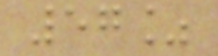57%
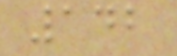142
